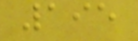195
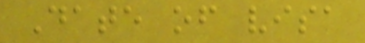Date of visa
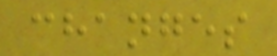changes
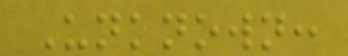Unknown:
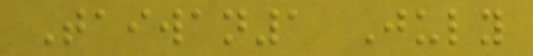Taiwan1 July
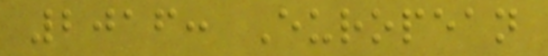2016: European
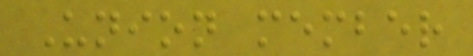Union member
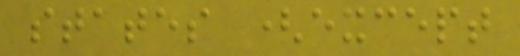states (except
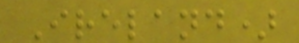Ireland)
